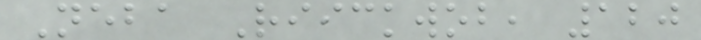Neba Riickwob, 120
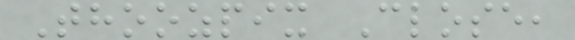Thoozpix Close,
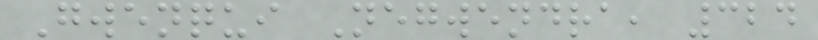Gwenqui Negwendra, 324
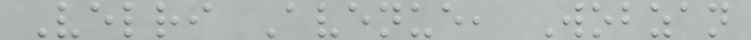Velri Avenue, Wobzan
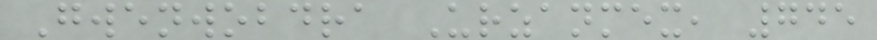Gwenwobdra Urzanmex, 745
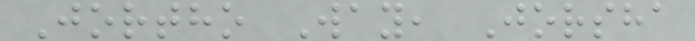Jortho Way, Jorsha
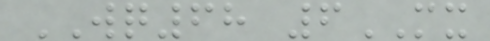WQ68 6MX
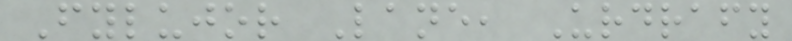Fylujor Lane, Urdrafy
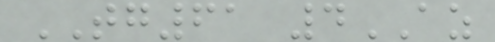TG61 4AZ
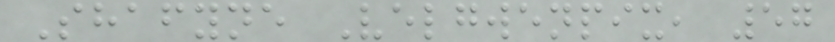Shafyne Velgwenpix, 57
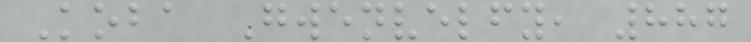Koba Gwenvelfy, 887
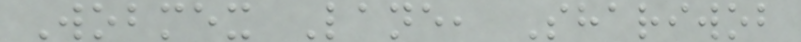Wobmex Lane, Shariwob
